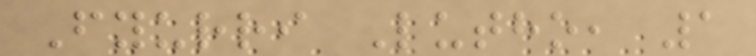Fyurri Lutho, 1
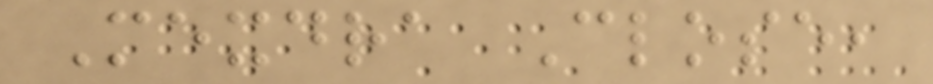Mexdra Close,
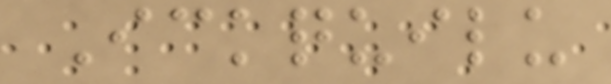Ickquilu
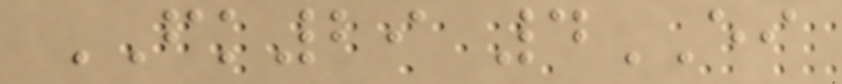FK29 4EI
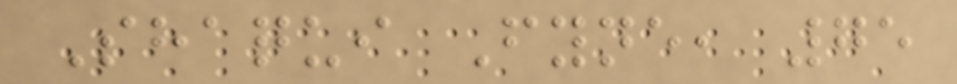Shaqui Fyne, 75
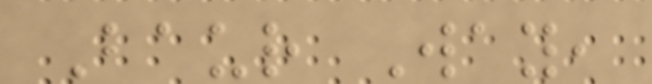Baur Way,
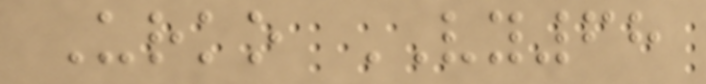Urko VY68
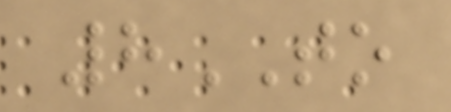8TO
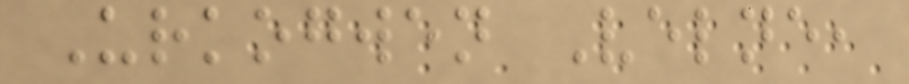Urkogwen Velne,
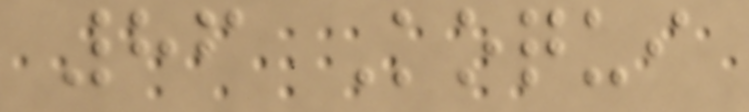86 Koqui
